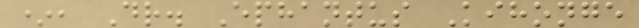*, Dr. Ephantus Kihonge
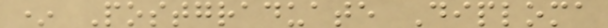* Postgraduate Diploma
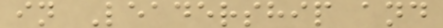in Leadership and
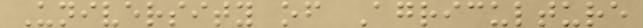University of Agriculture
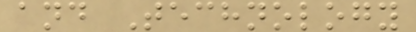and Technology
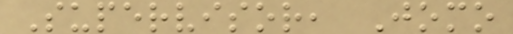Supervisor, Jomo
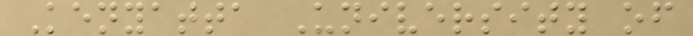Kenyatta University of
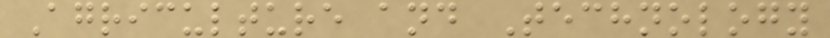Agriculture and Technology
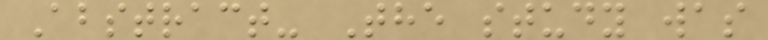Abstract- The study was
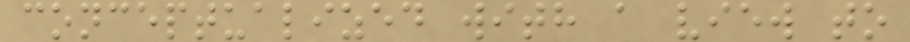conceptualized with a view to
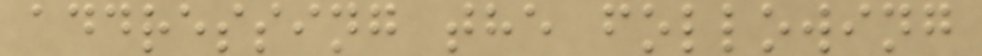addressing the following
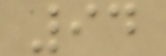94
